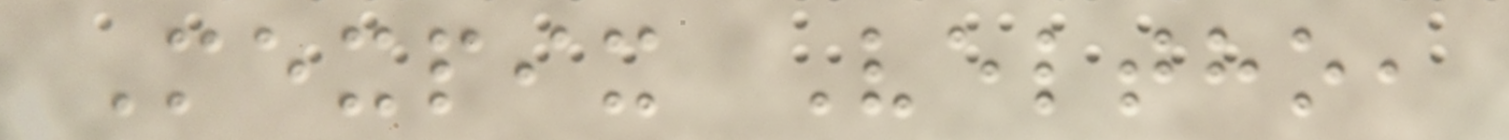Mexpix Veltho,
